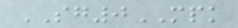SG0MPK
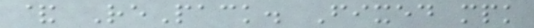& RePack. Fixed mpk
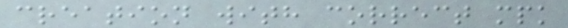creation with correct mpk
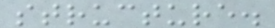structure.
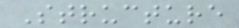Structure
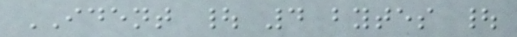IDENT | 4 bytes |
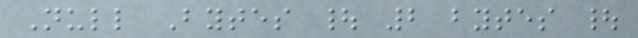Null Bytes | 2 bytes |
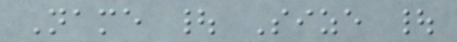Name | Size |
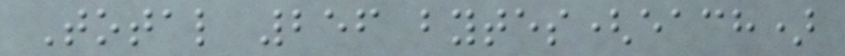Total 256 bytes(each)
